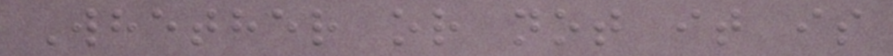Whether or not it is
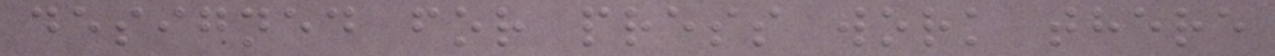designed for press work there
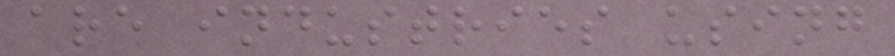are industries using
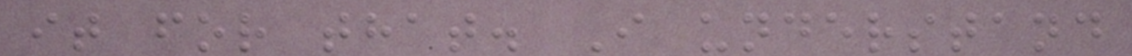it for that. I understand
